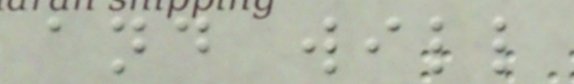and will
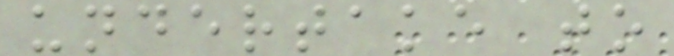undertake to
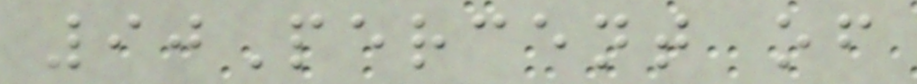90Percent of
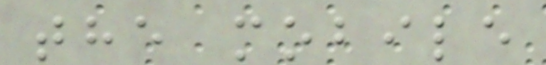the mobile
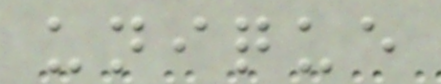unique
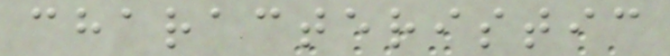characteristic
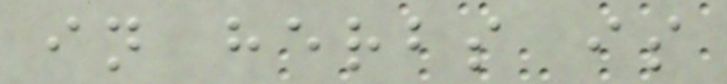in herbs is
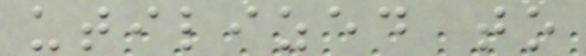utilized to
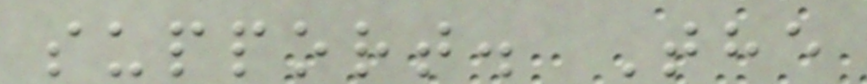support. The
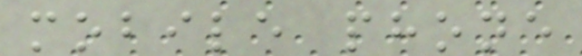mobile phone
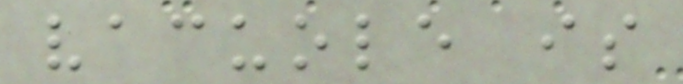vacuole is
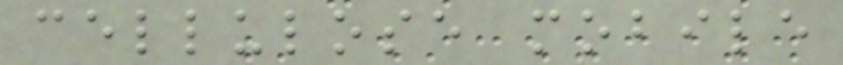cellulose mobile
